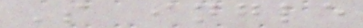S ingle
